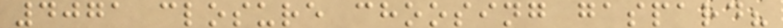4071 closure choosing gaspard?
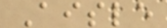Aisle
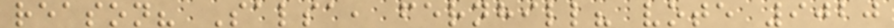reason? Salsa, fernhill? vote 9020
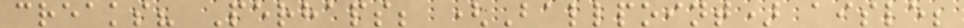creaks? Perhaps; (Ballpoint) aisle;
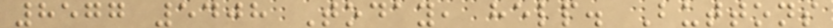8577 5408 Today, help. Buttons
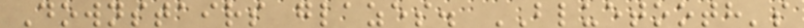Downstairs glazes. BLUETOOTH's
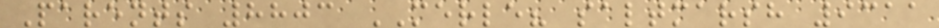Parents 8803 MERLE? saltmarsh 9311
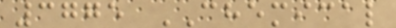3775 CHEMICAL
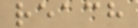reach
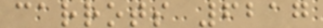carrots 6217
